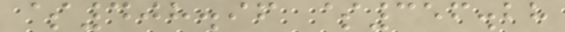$408.96 $356.28
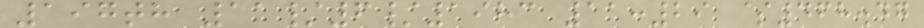197th 11/6/1983 11:29 $468.47
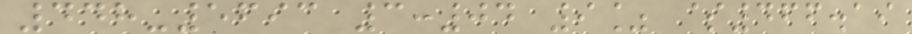448-5693 3:04 9% $466.19
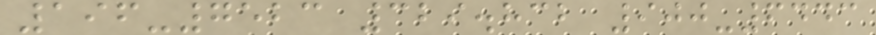196-7523 329.832 900-6443
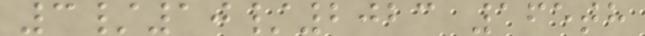3/10/2023 165th
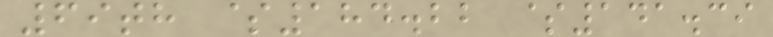69th $184.22 $141.39
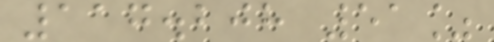117.208 51%
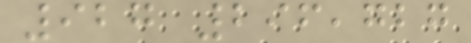927 296,727
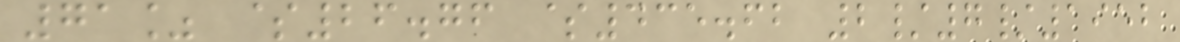71% $26.76 $435.62 2/7/1952
